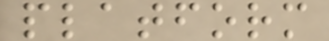platform
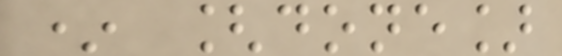* [done]
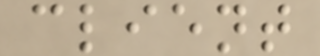client
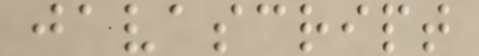javascript
